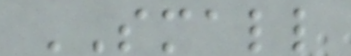SMALL
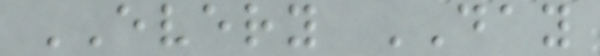EVERY DAY
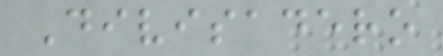Divisadero
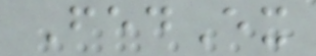FedEx
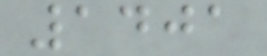1401
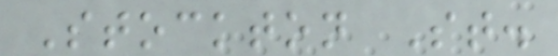Stockton St.
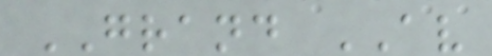GRAND AV
